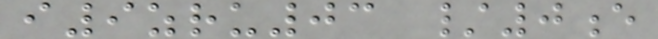i9zru03 /0e
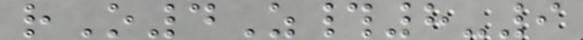rO4Z#8-9
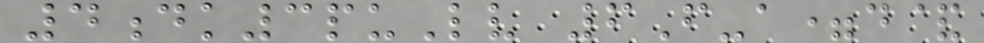4dk3puLv 6F-a=d&
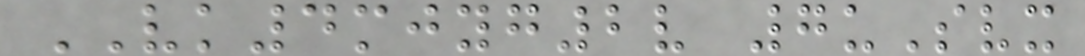VK4mjyg2v 7uSvx
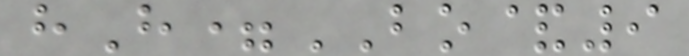hH=BO&9
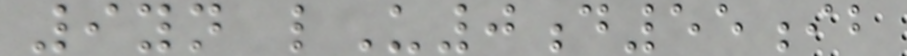9yn lU0d55ib
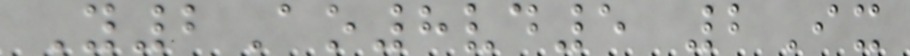Y2Ao8vd5 2Ix
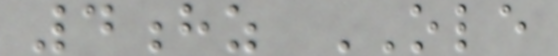4hz OLE
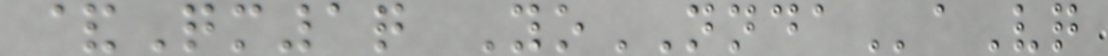&Qm1q YoNNDAaVq
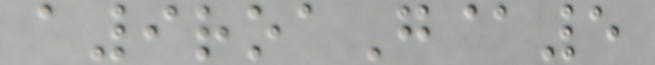a9roaG@5
